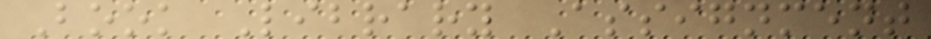Book Library Assignment
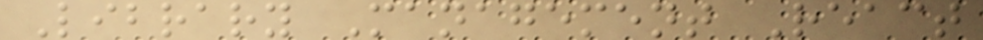Library Management React
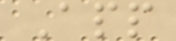App
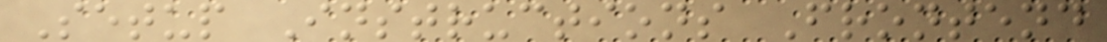Setup Instructions Frontend
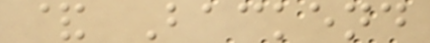& Backend
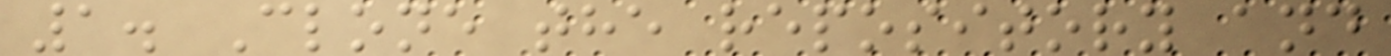1. Clone the repository and
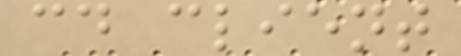cd client
